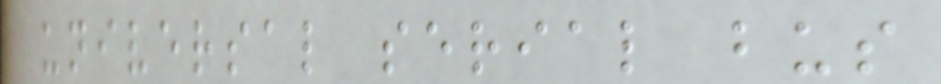universal serial bus
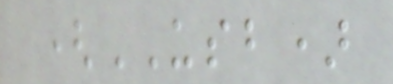(USB)
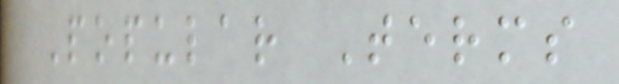Popular Terms
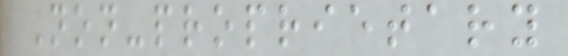Non-proprietary
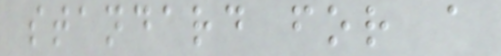standard for a
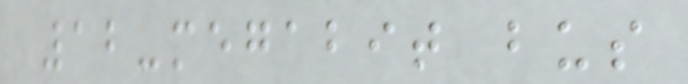12-megabit bus
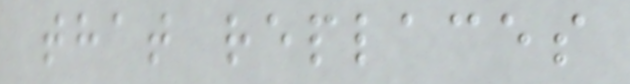that replaces
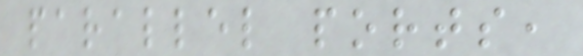parallel ports,
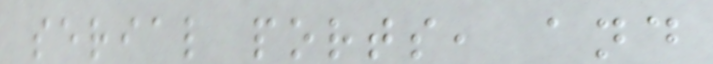serial ports, and
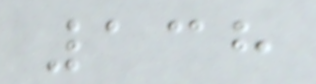138
